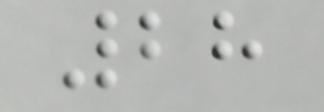28
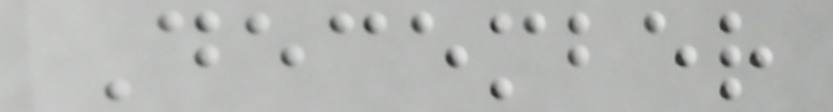December
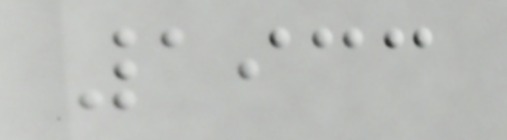1933
